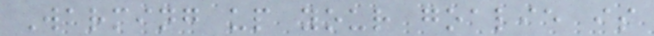Warming up your goalie is
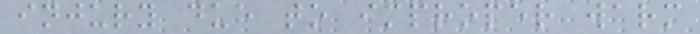injury due to improper warm
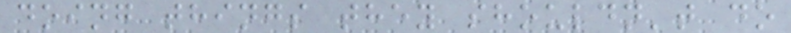doing things they shouldn't do
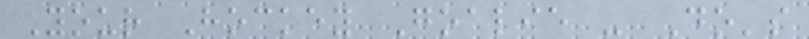Your Hockey Goalie - Do's
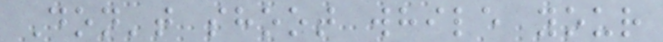Don't shoot while your
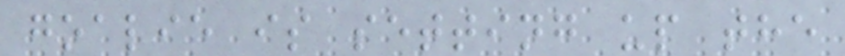goalie is setting up the
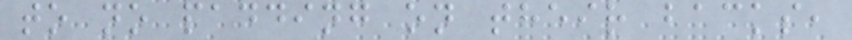to no padding on their backs,
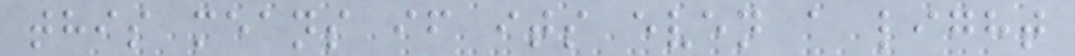this means if its even a light
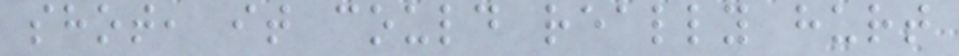shot, it could really hurt
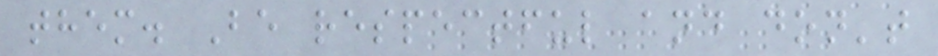them. Be respectful and don't
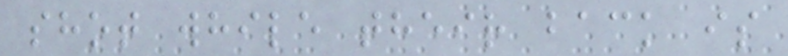shot while their back is
